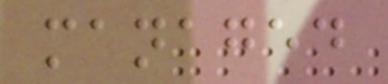managed
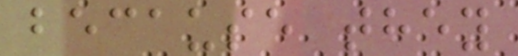because they
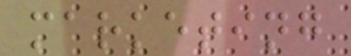marketing
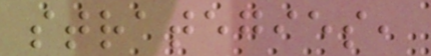strategies,
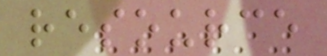resource
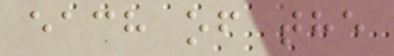each of the
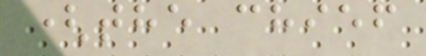(the chief
